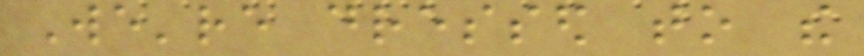We're dressed to the
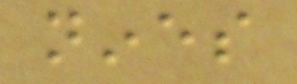nines
